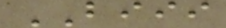BIII
